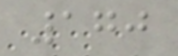170
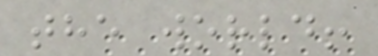the world!
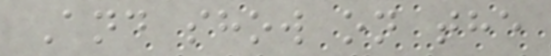And show on the
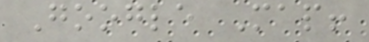Google Map!
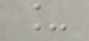_
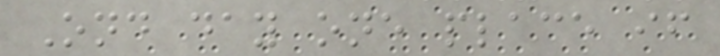Ond day one place if
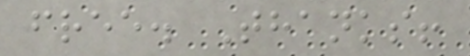free. Thanks!
